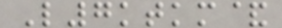L7ktkm&
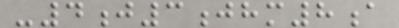-4j3jhm8a
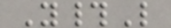Y#L
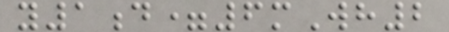y1d=6mWh2
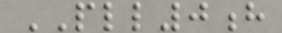PLL0h
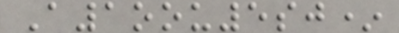A1oou5sj*
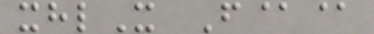xhlX F@@
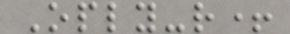Oply-r+
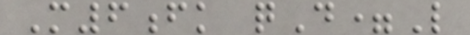M6fk qD=L
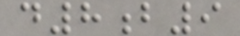d8b9
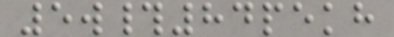5w#84pekh
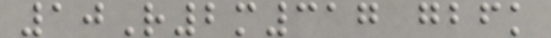10R2m317 gbfk
